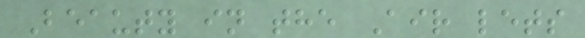Beauty in the Air lets
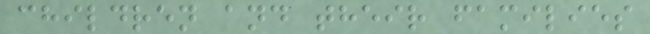children and their families
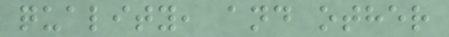quality, and other
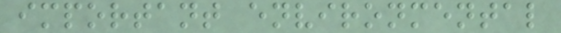important environmental
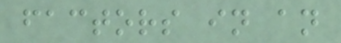factors in an
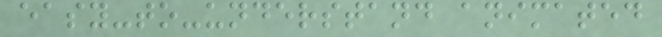easy-to-understand animated
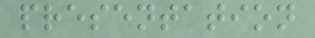presentation
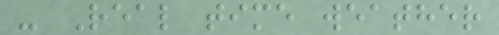- Real time weather
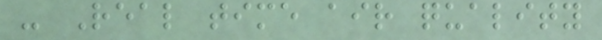- Real time air quality
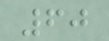60
